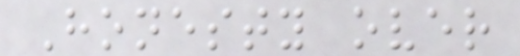Honesty over
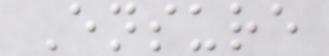Ensure
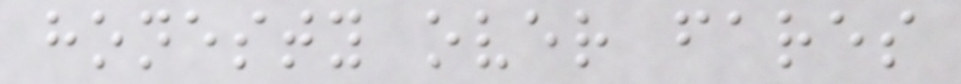honesty over fares
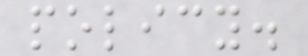policy.
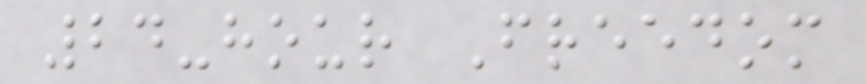24-hour Freedom
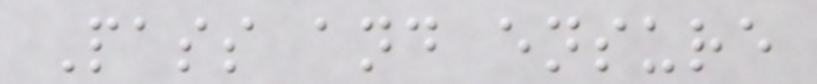Pass and ensure
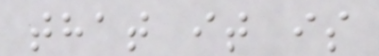that it is
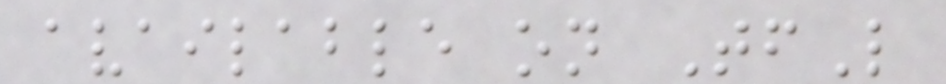available on TfL
